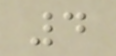4
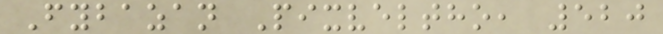Fybazan Pixveltho, 520
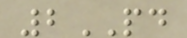2PD
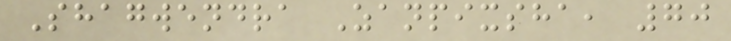Shagwendra Zanpixsha, 70
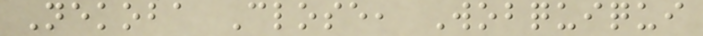Nekoba Close, Wobquiqui
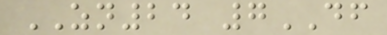ZN24 7DF
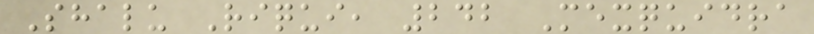Shalu Riqui, 242 Mexquidra
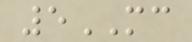5MC
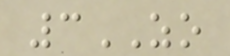3ZO
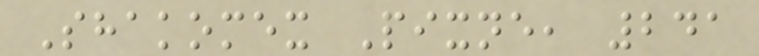Shakomex Pixne, 241
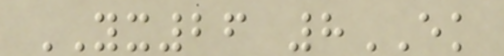YX26 8EK
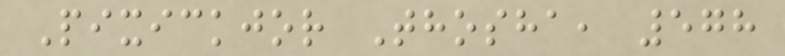Pixickjor Thosha, 578
